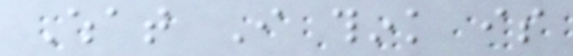What I think is
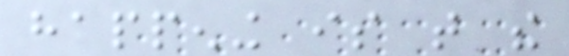happening is that the
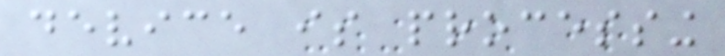device is processing
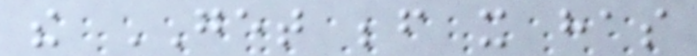the GET before it has
